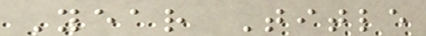Year Title
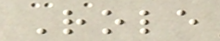Role
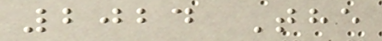2024 The
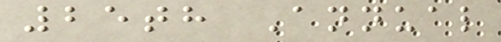25th Annual
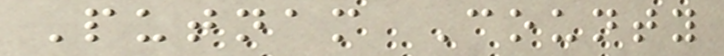Putnam County
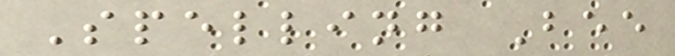Spelling Bee
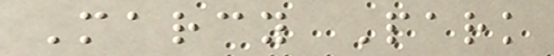Marcy Park
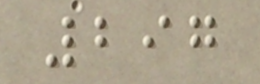297
